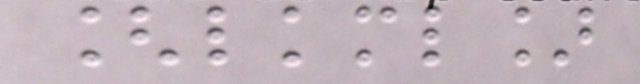[lkml]
